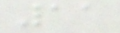11
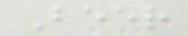Beer
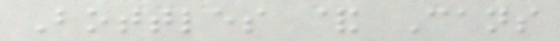Bottles & Cans
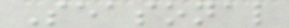Seasonal
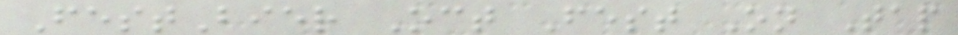FestBier Oct Fest On Tap
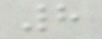8
